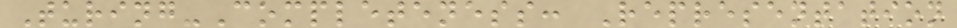Turing-Completeness: Representation
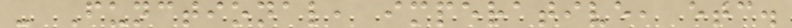- Functional, imperative, etc.
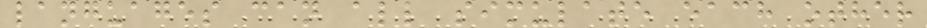languages can all simulate each other
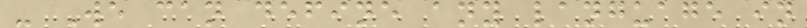- We can define any language in
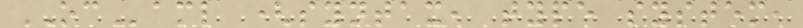OCaml (syntax, type system,
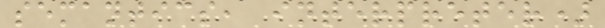semantics, interpreter)
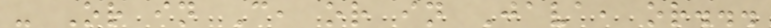- Or in C, or in Java, or...
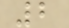2
